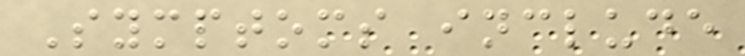Symptoms include
